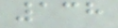138
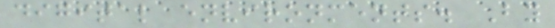digital environments. By
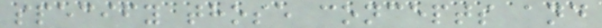specify those concepts and
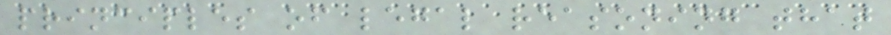principles of legal reasoning that
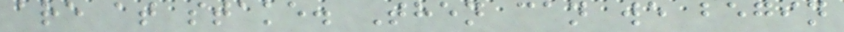are at stake. Then can we begin
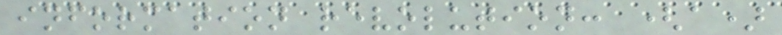information revolution: (a)
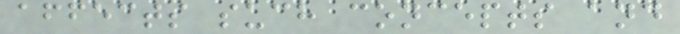affects such concepts and
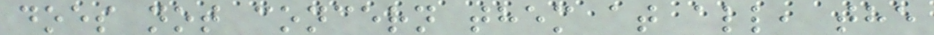does not concern them at all, the
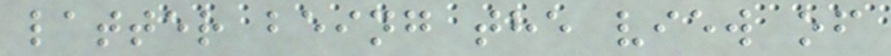latter being the view of
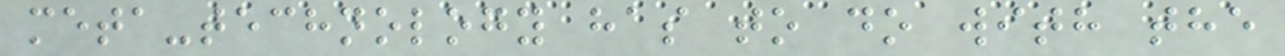meta-technology has to do with the
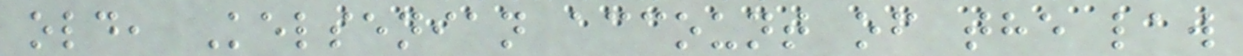old, Kelsenian account of the law
